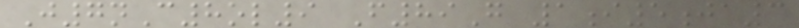J7nC8ol9 F89G 1i5ja3
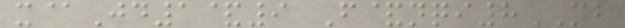x@Jd1&9 F&nqi8MB
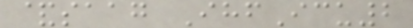&saag IhfIcu2
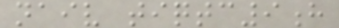naiv tiqtc9h
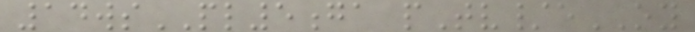14wsPL5ga pTv/eOY
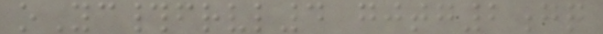oYc#frvl4 gjtg2gq
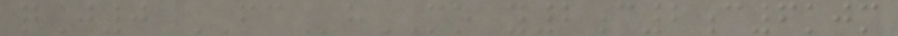qJ0 FChMO y2c2c6kjm
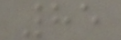85
